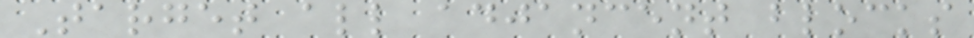Target all adjancent blocks
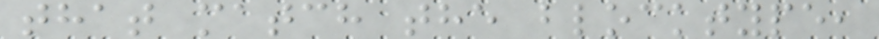that match the blocktype,
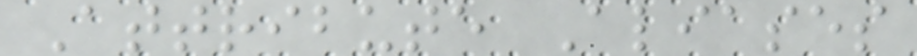Attribute Aliases
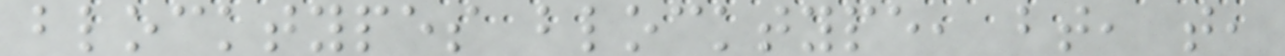blocktypes blocktype, bt, t,
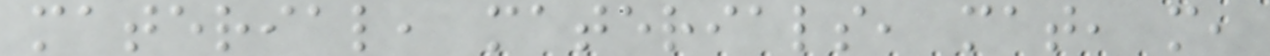material, materials, mat, m,
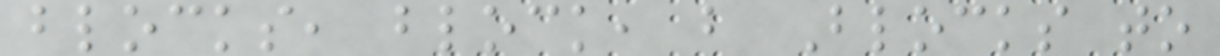blocks, block, b Blocks to
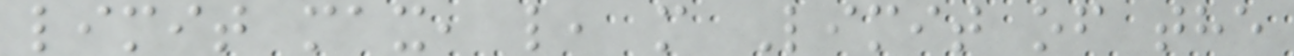limit max, l, m Limit of the
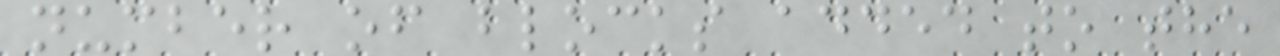number of blocks added to the
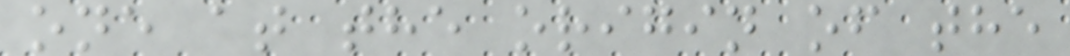one at the origin of the
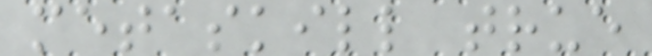metaskill true
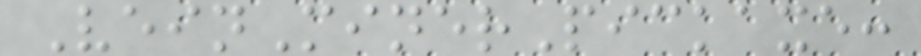VeinMinerPickaxe:
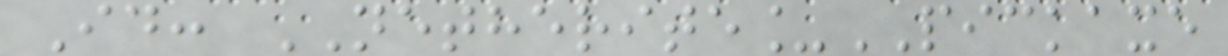Id: NETHERITE_PICKAXE
